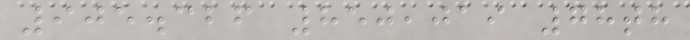905.326 850,019 78th
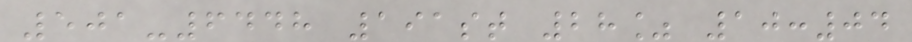501-6448 191st 28% 10:04
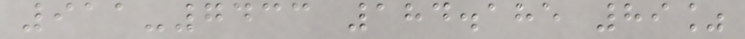911-7433 184.185 89%
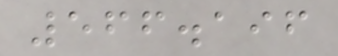566.196
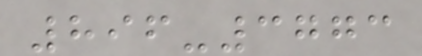896-3773
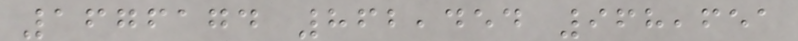1676174 862,454 968,651
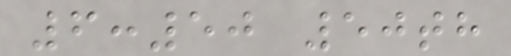6:50 50th
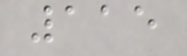115
